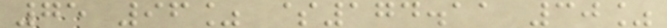75 96% $174.11 30%
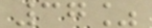37%
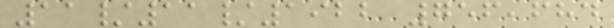11/11/1922 756,684
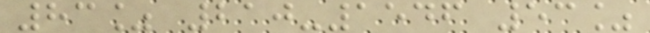83% 210-1546 53%
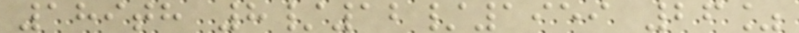189th 8/12/1959 26%
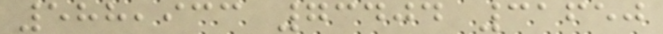588,933 73404 31650
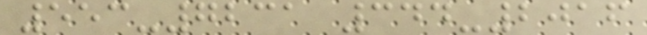553-7231 344-2016
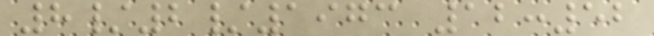8/2/1973 12:52
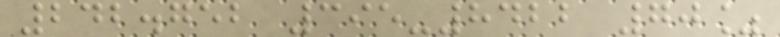242.752 395-8422 70%
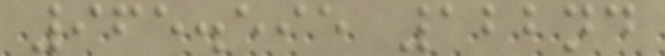965.595 122nd
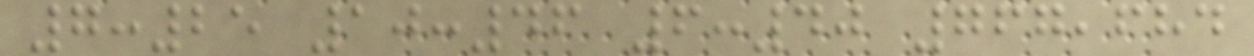7:25 10:46 6:40 767,684
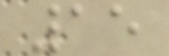15
